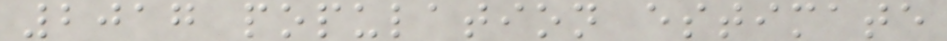2017 population estimate
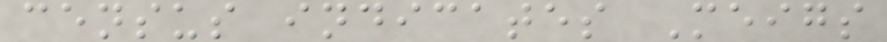census indicates Meigs
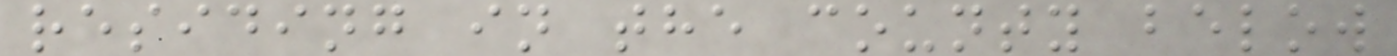residing in the county below
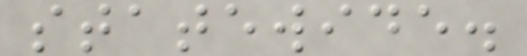statewide.
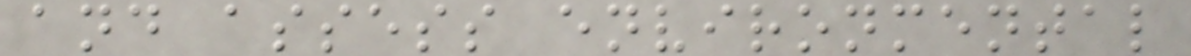and assess environmental
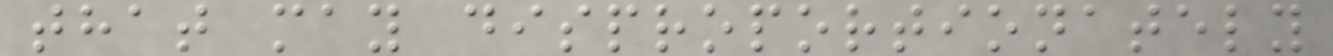that may disproportionately
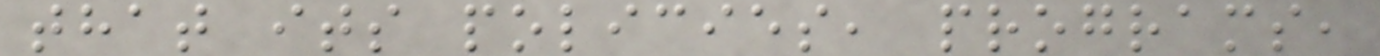that its policies, programs,
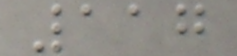117
